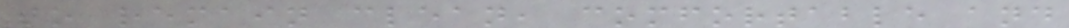to remain clean, comfortable and
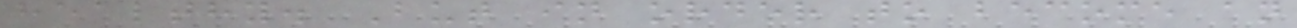healthy. But in order to become an
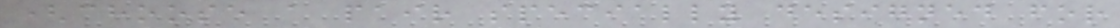(choose a pair specially designed for
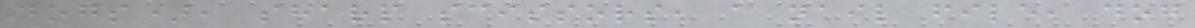dogs), sharp scissors, a nail file, dog
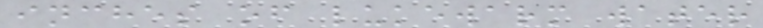inches of lukewarm water
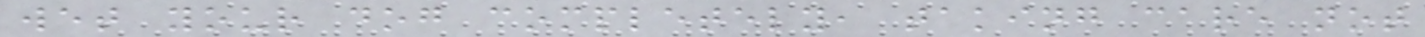wet your dog completely, taking care not
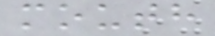mouth
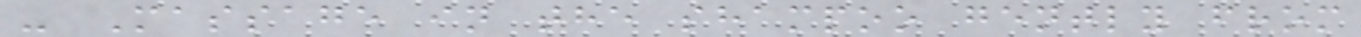- Massage in the shampoo gently from
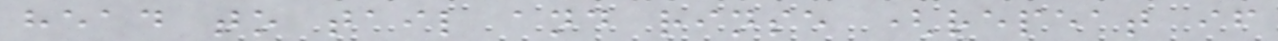head to tail and rinse (repeat if
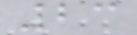23
